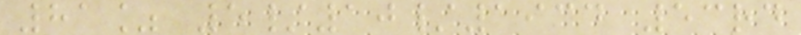81% 5/10/1934 53rd
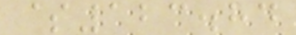$123.84
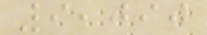9,090
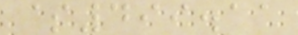$499.11
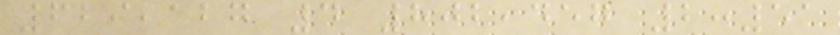629,127 4 802,457 2:51
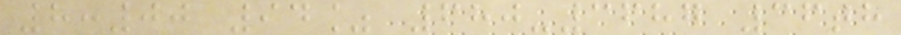8:00 94% 680-3687 36th
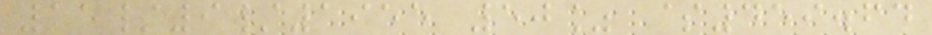15/9/1955 50% $459.64
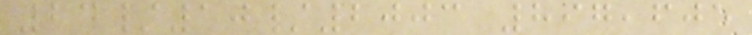24/10/2003 897,605
